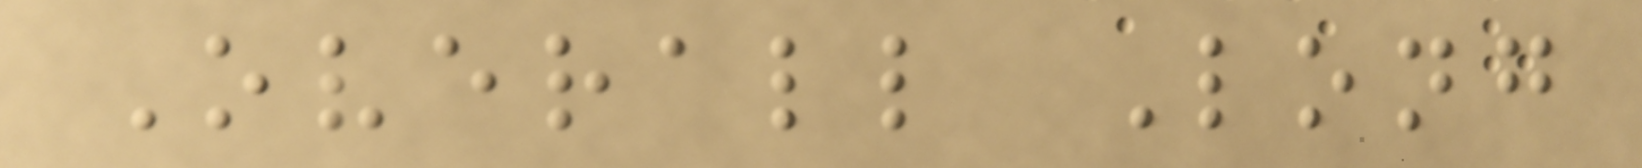Overall Long
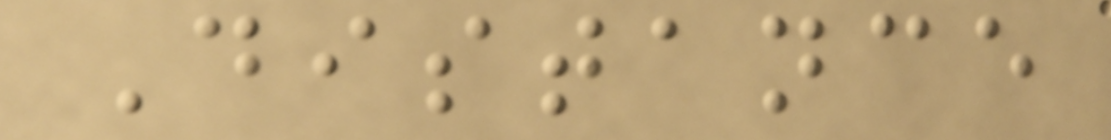Distance
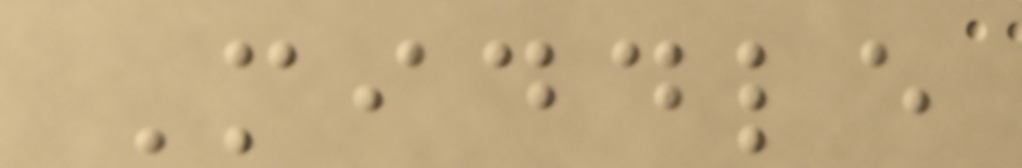Middle
